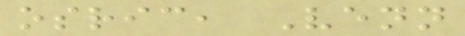osric, Venn
